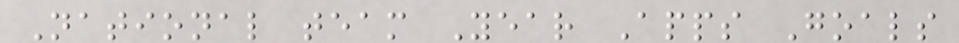National team Year Apps Goals
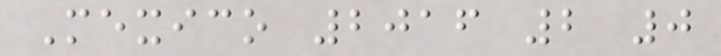Mexico 2016 2 0
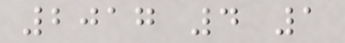2017 4 1
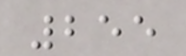255
